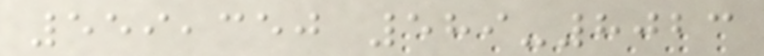559,350 589-8023
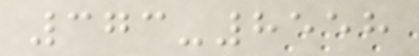373-8558
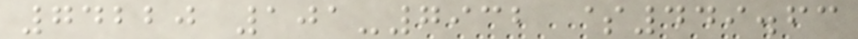74220 101-7932 $449.63
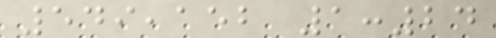549,152 1:24
